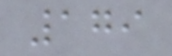179
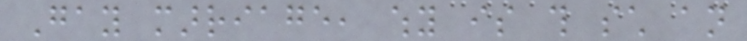Gay marriage, why is this such an
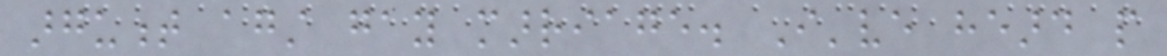argument against gay marriage. I've heard people
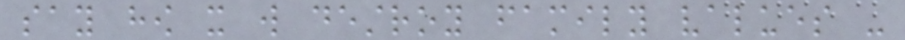say how it will destroy family values -
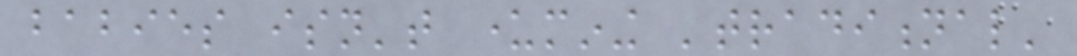babies isn't undermining 'traditional'
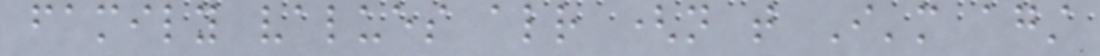family values already (not that I'm against
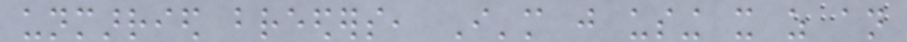unmarried breeders, I'm just using it as an
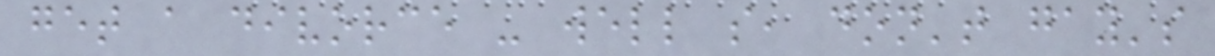get a divorce - well so, don't gay's
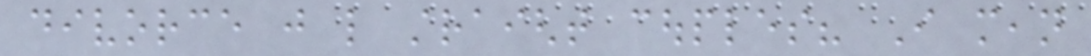divorce just like straight couples? I mean
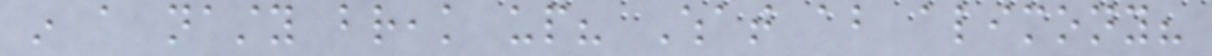in a nasty break up? What about alimony?
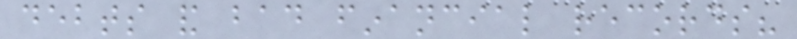debts and bad financial records?
